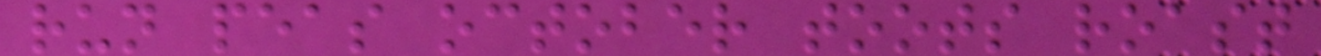run peas october toots roast
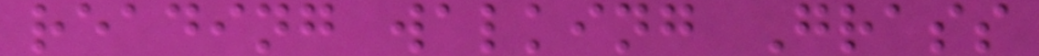reading walking Grass
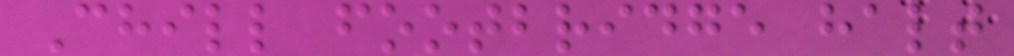Chill footbridge halt
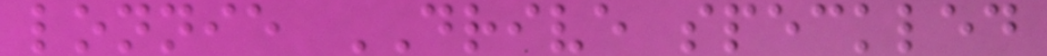lonnie DRIVE speckled
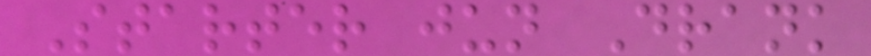Starter jun Drank
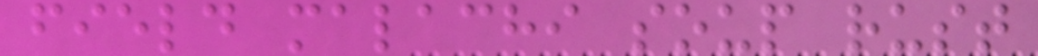field malachi soup rust
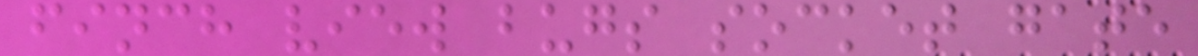finch view bugs socket gate
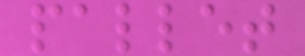pallet
